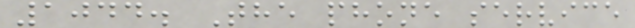1044. The phone service
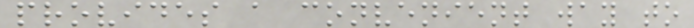provides a convenient way to
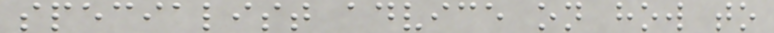specialist advice on how to
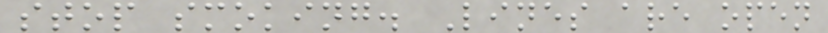stop smoking. Lines are open
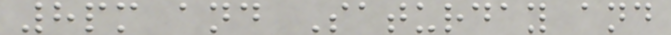8pm and Saturday and
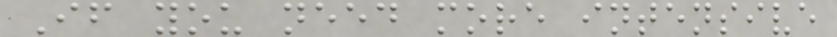If you need more intensive
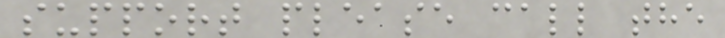support please call the
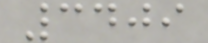3409
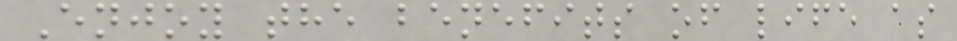Enjoy the benefits of life as
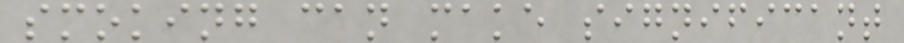smoking can make significant
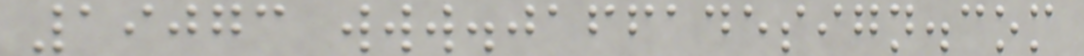19073 www.jaffadesign.com
